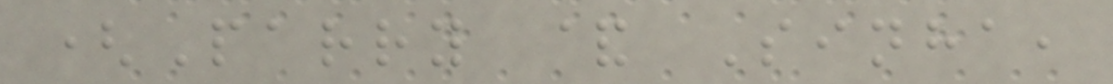(Parry & Sinha,
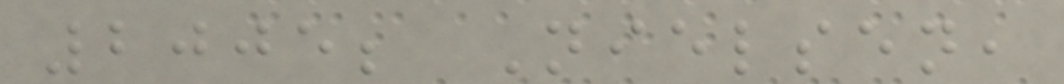2005; Nielsen,
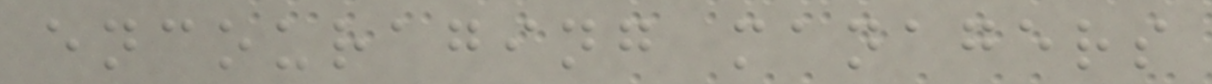encouraging managers
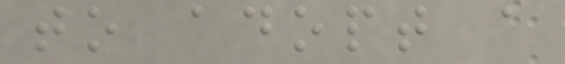to adopt a
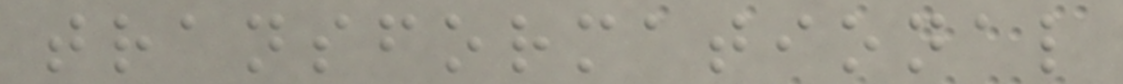transformational
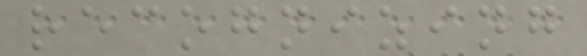recognizing
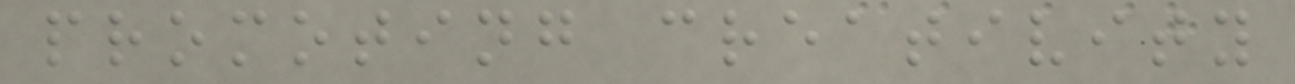promoting creativity
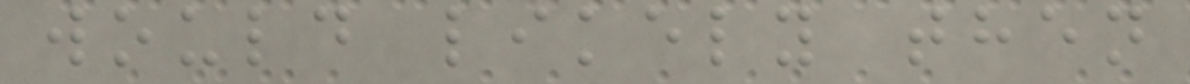would likely then
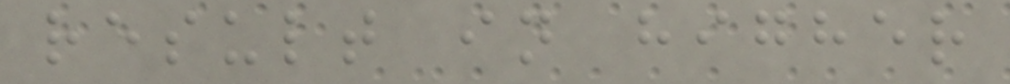result in higher
